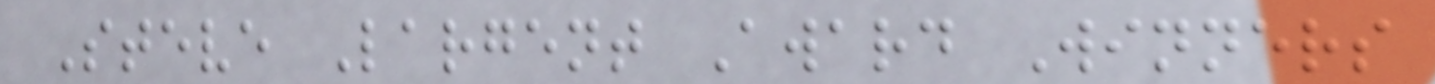Steve Largent Award Winners
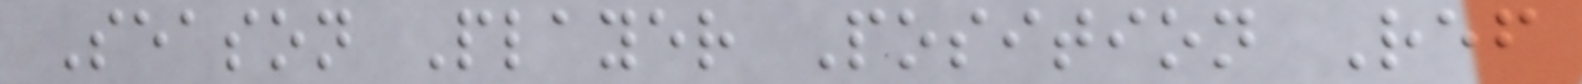Season Player Position Ref
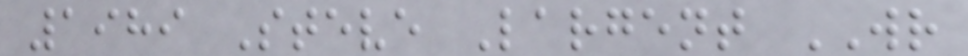1989 Steve Largent WR
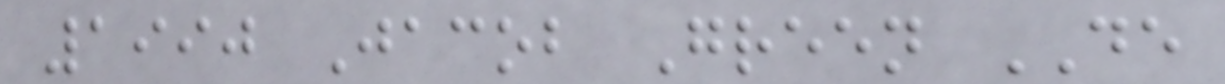1990 Jacob Green DE
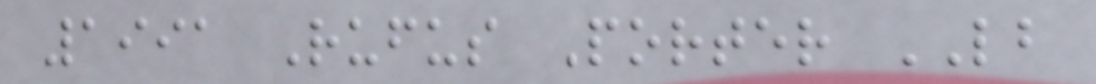1991 Rufus Porter LB
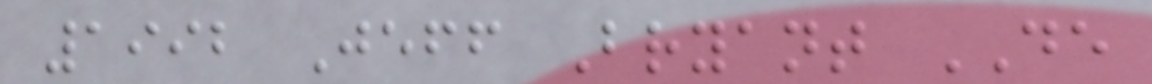1992 Jeff Bryant DE
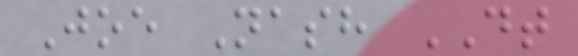Joe Nash DT
